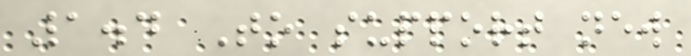1.4 To support new
